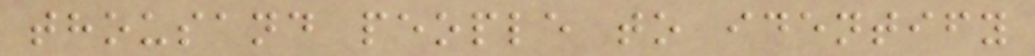thousand people to identify
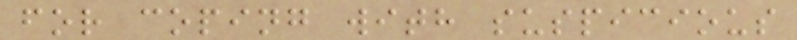for coping with suspicious
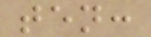ten:
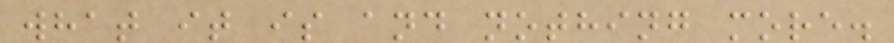what it is and nothing more.
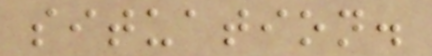situation.
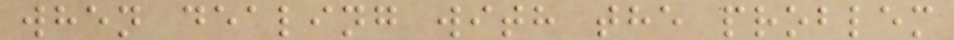when dealing with the problem
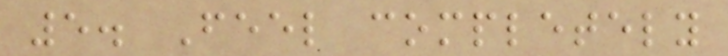5. Feel completely
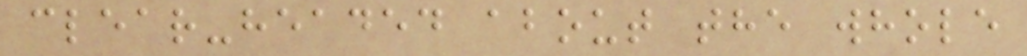clear-headed about the whole
